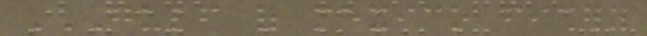GULF OF MEXICO FISHERY
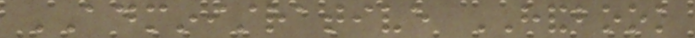ADMINISTRATIVE HANDBOOK
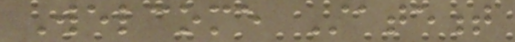Welcome Statement
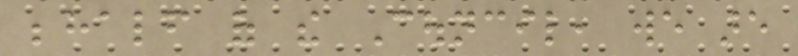behalf of the Council, we are
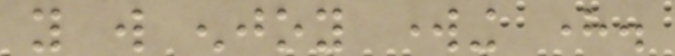you will enjoy working here.
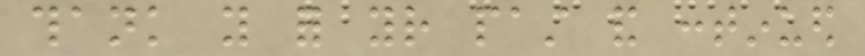thank you for your past and continued
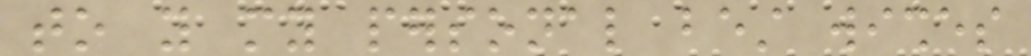to you my personal best wishes
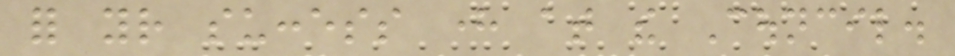for your success here at the Council.
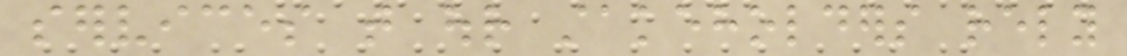services that our stakeholders rely
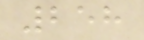258
